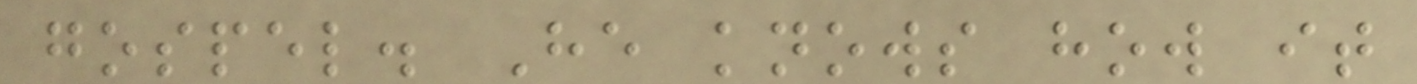gospel. He knows how it
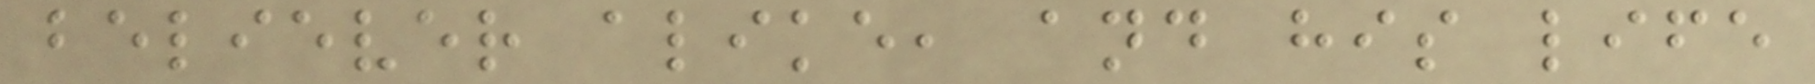believer alike, and his life
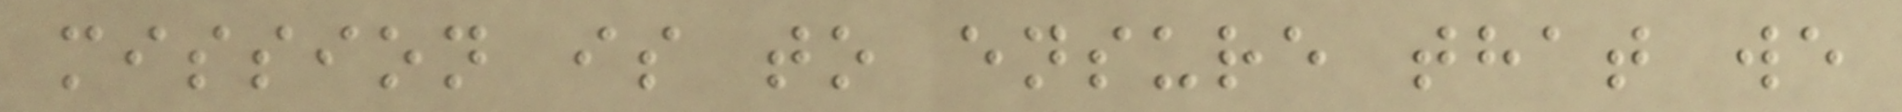mission is to ensure that we
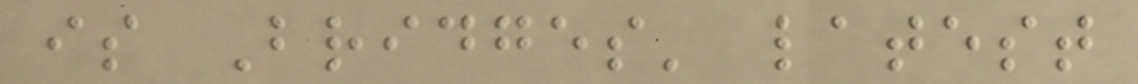is Bridges' latest
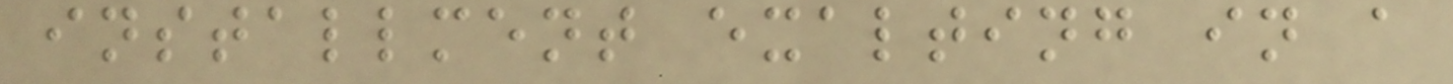installment exalting in a
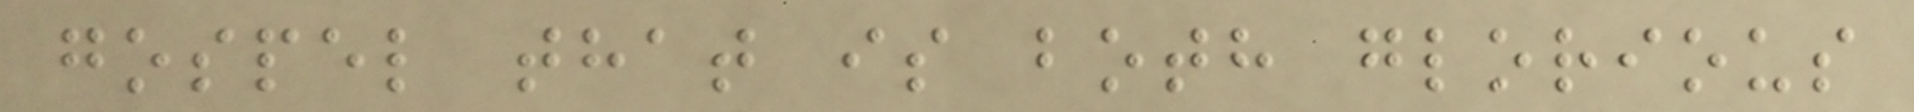gospel that is both glorious
